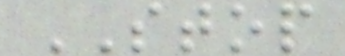STOP
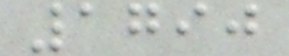1790
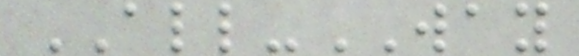ALL-WAY
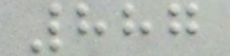887
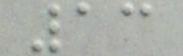13
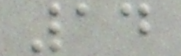14
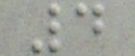4
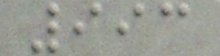993
